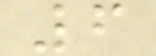6
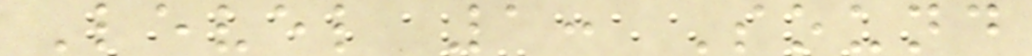Level 1: Sound
